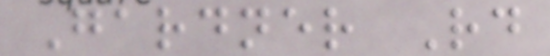Gardner Rd
